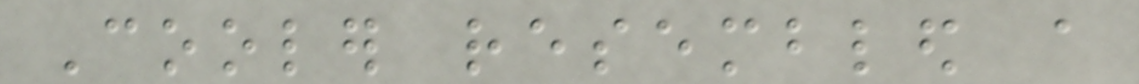Cooler resembled a
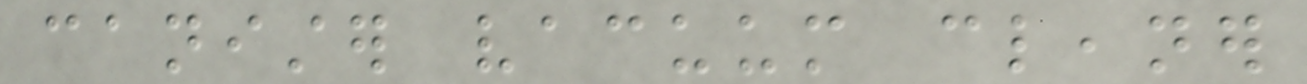canister vacuum cleaner
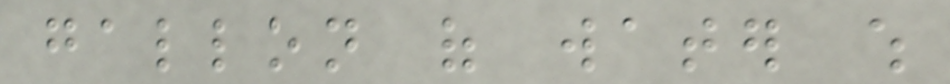gallon of water which
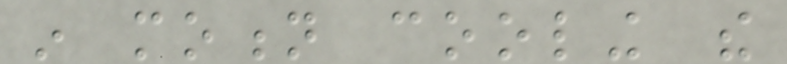in motion cooling the
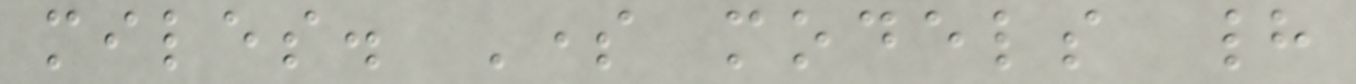miles. Some models had
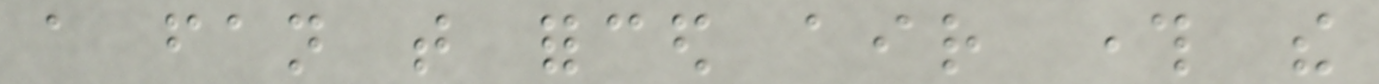a fan that forced air through the
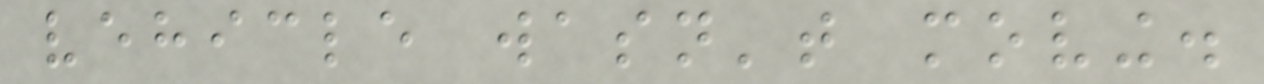vehicle wasn't moving.
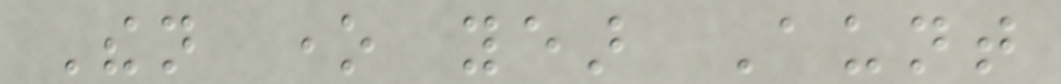Then one year Aunt
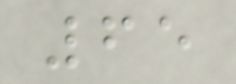65
